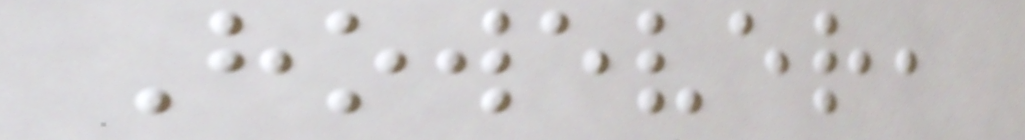However,
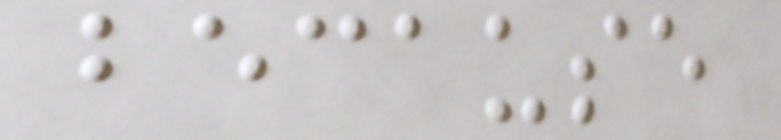because
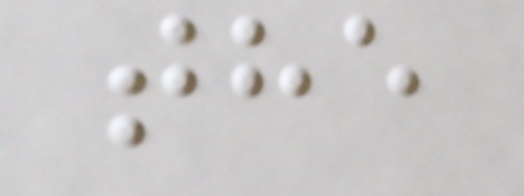the
